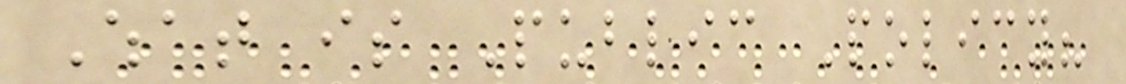What is Public Policy?
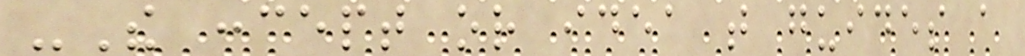-The concept or idea that guides a
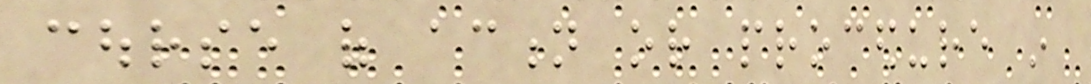course of action or procedure in
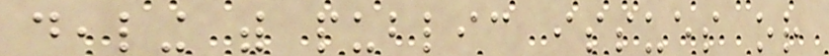dealing with public issues or
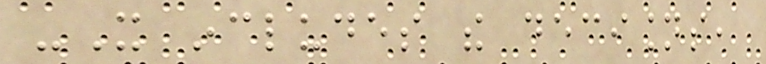-It includes the decisions,
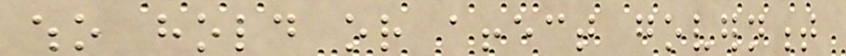who hold or affect government
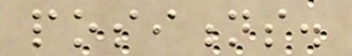positions.
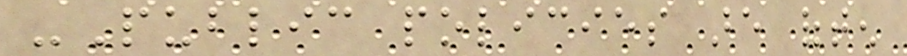-Public policies are often
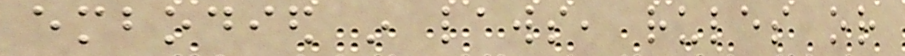embodied in laws, rules or
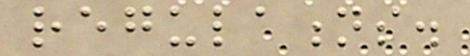regulations.
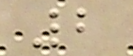2
